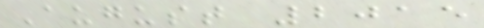August 2015
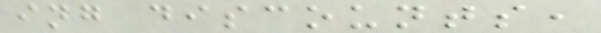ing discounts,
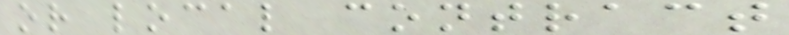or local contract
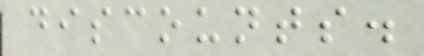discounts.
